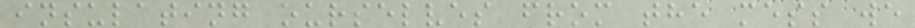insulating ourselves from the mess we
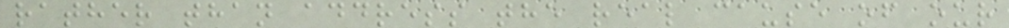rather than address the real cause of our
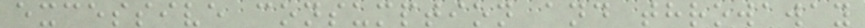excessive consumption and throwaway
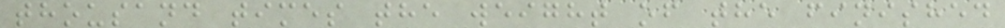thousand times the weight of the finished
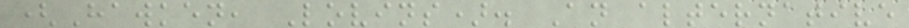(Hawken, Lovins). An alternative
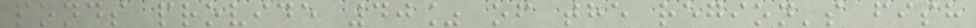ponds provide 40% of the region's fish
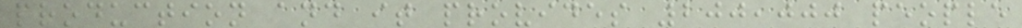production and it provides 200,000 people
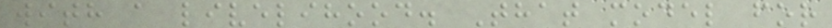with a livelihood. That model for
